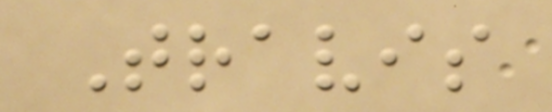Travis
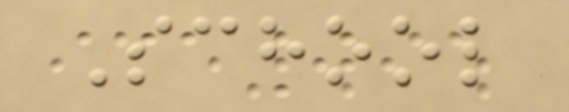School
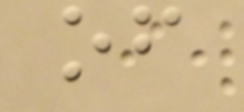of
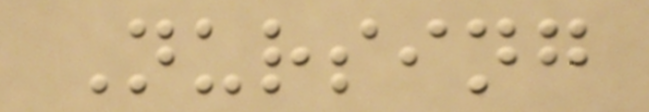Nursing
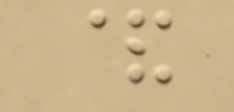&
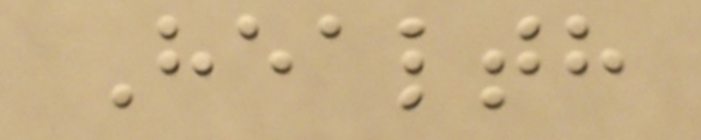Health
